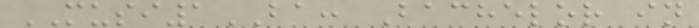MUSI1BA: Bachelor in
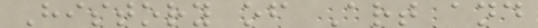History of Art and
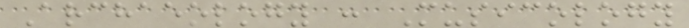Archaeology : Musicology
